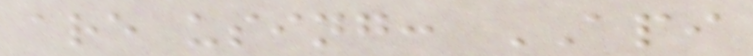are using: API
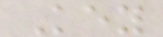Key
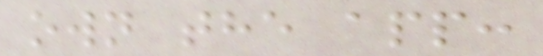own the app:
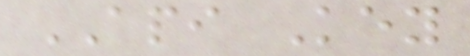API Key
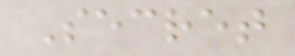Secret
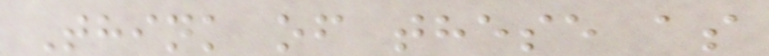Think of these as
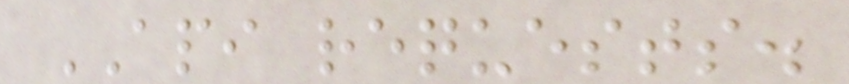API requests.
